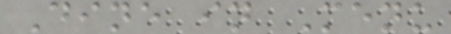Dine in Menu
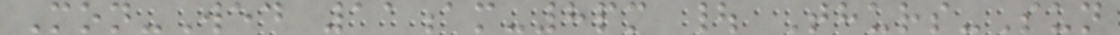Mon-Wed 11am-8pm | Thurs-Sun
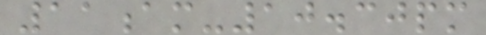11am-10.30pm
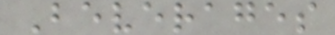Beverages
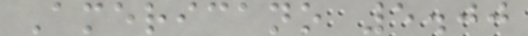Americano 5.00
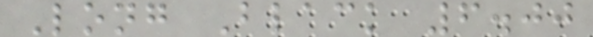Long Black 6.00
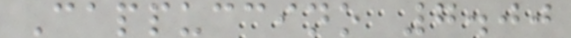Cappuccino 7.00
